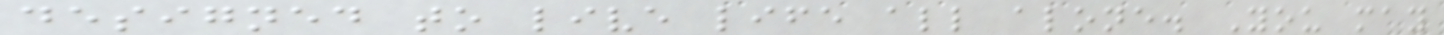designed to live life all alone. You may
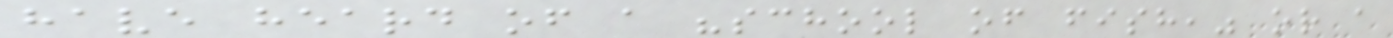have heard of a "school of fish," or a
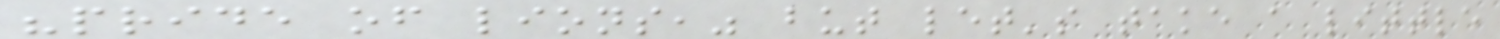"pride of lions," but let's take a little
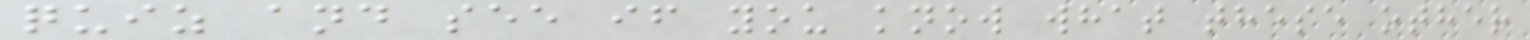quiz and see if you know what these other
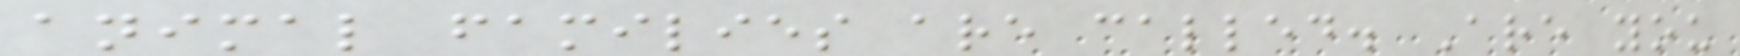animal families are called. Are you
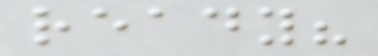ready?
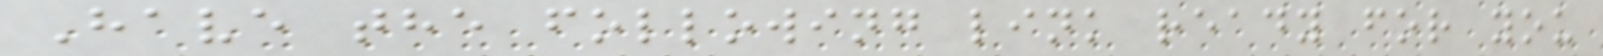Have the following link ready for you
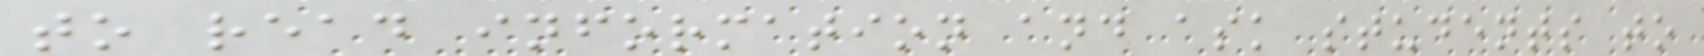to read information and ask students to
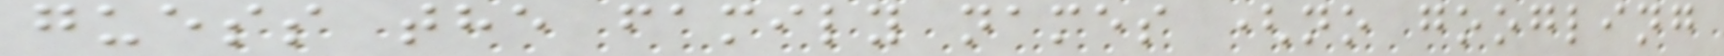guess the family names (no googling
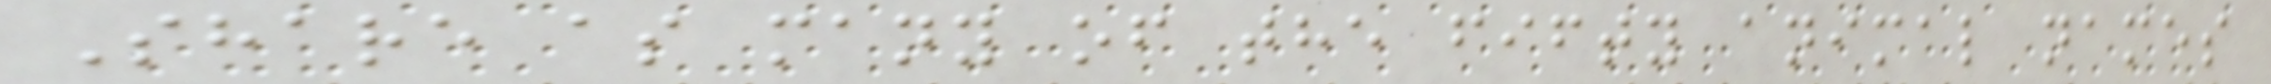Share as many of the fifty animal names
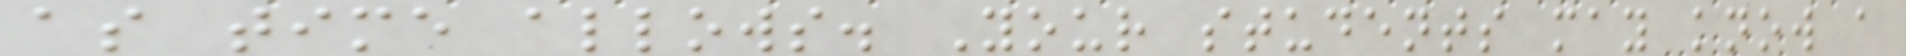as time allows. Your students may know a
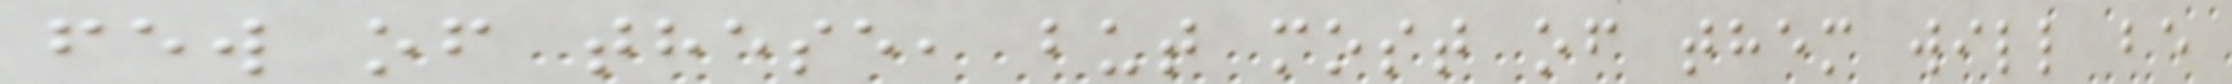few of these, but most of them will be
